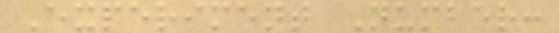Experiment Number:
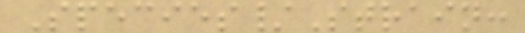Species/Strain:
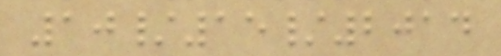10/15/2014
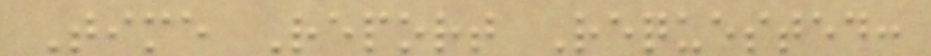Time Report Requested:
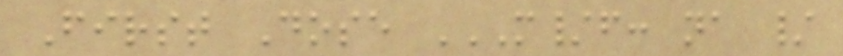First Dose M/F: NA /
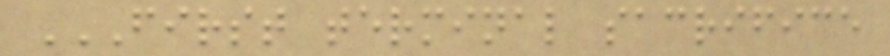FIRST TERMINAL SACRIFICE
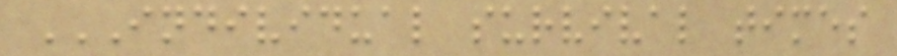INDIVIDUAL SURVIVAL TIMES
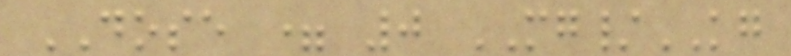DOSE = 0 MG/KG
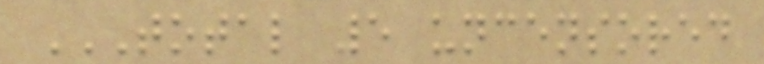TOTAL 5 UNCENSORED
